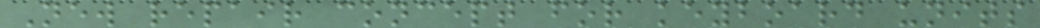New repair concept for keyboard units
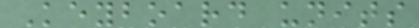Keyboard units
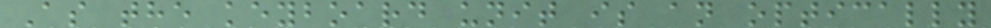As the keyboard unit is an optically
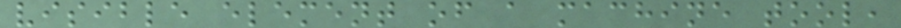visible element of a machine tool,
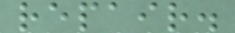repair.
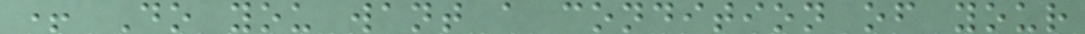+ Do you want a condition of your
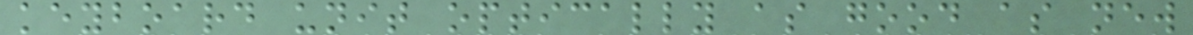keyboard unit optically as good as new
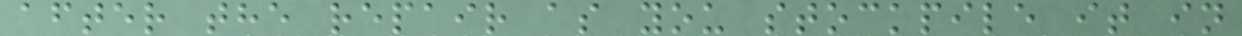after the repair as you stockpile it in
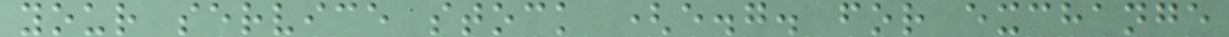your service stock (e.g. for exchange
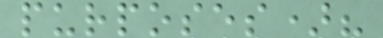purposes)?
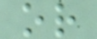or
